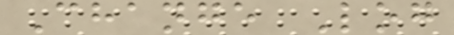Change Log
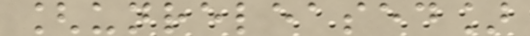[unreleased]
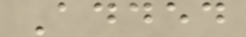Added
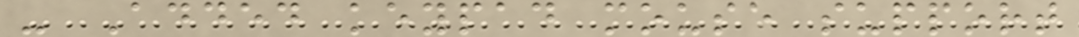- Added keypad mouse support
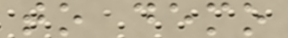to demo
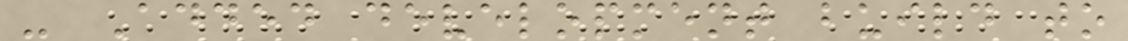- Added development build to
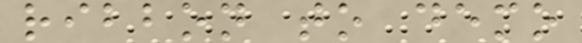ribbon to demo
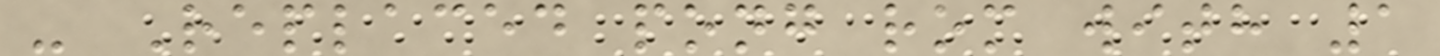- Replaced pong rom with 1
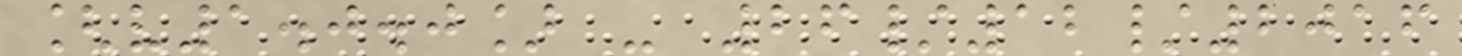[v1.0.0] - 26/12/2016
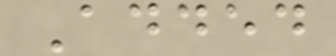Added
